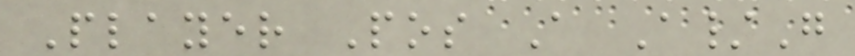Player Pos A A/G
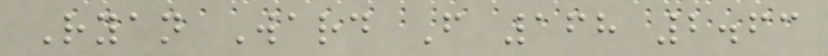Ryan Ward F 168 2.63
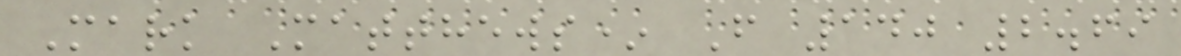Mark Matthews* F 140 2.69
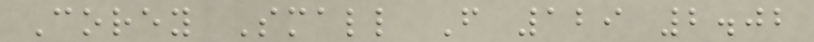Corey Small F 129 2.02
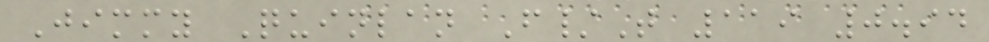Jimmy Quinlan F/T 119 0.94
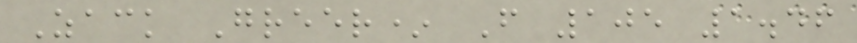Zack Greer* F 105 1.46
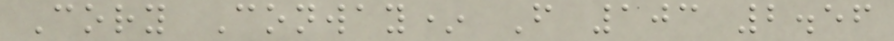Cory Conway* F 103 2.56
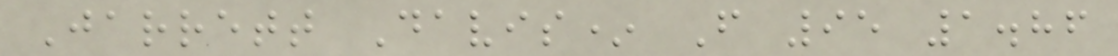Jarrett Davis* F 95 1.86
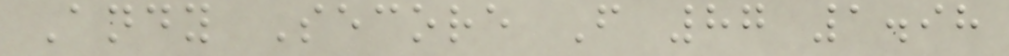Andy Secore F 87 1.98
